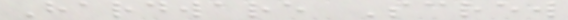Hardware Screw
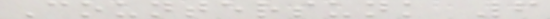Countersunk 6
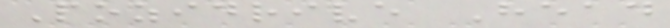Pozidrive Head
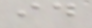id
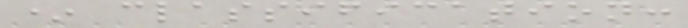* classification:
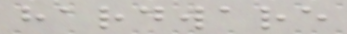hardware
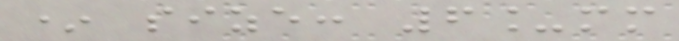* size: 6_mm
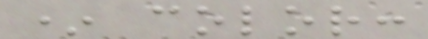* color:
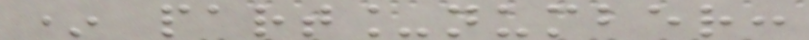* part_number:
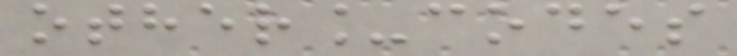other_codes
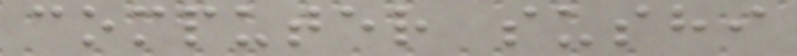computer sushi
